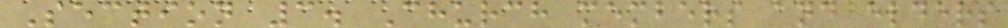Section 3. Church members and elders
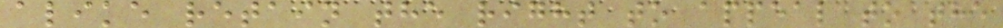alike retain the right to appeal to the
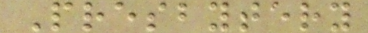Presbytery
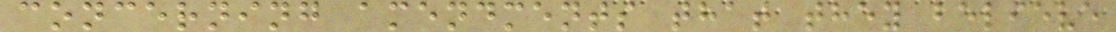concerning amendments that they believe
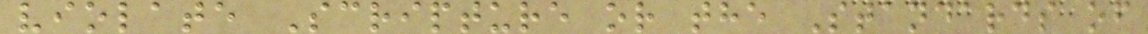violate Scripture or the Standards of
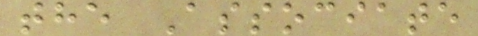the Associate
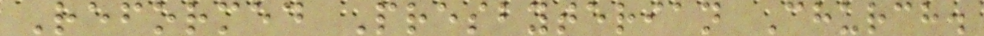Reformed Presbyterian Church.
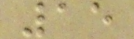15
